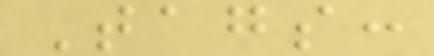Tags:
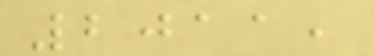2011,
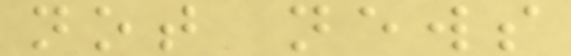not news
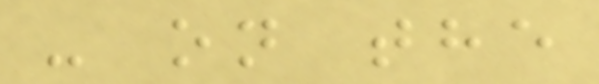- on the
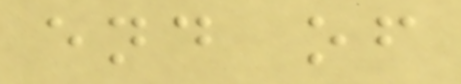end of
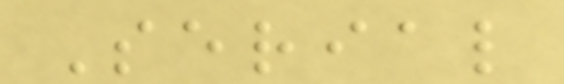Serial
